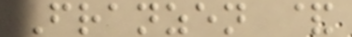Franzen &
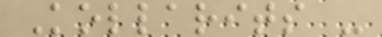Kollarits -
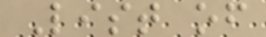List of
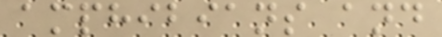amphibians and
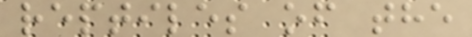reptiles of the
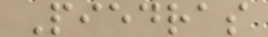Piedras
